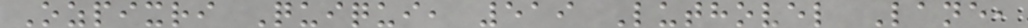Ozpixri Quiqui, 519 Luthovel Lane,
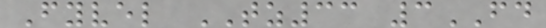Fyvel TZ33 3FD
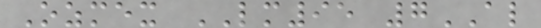Ozmex LM95 7AL
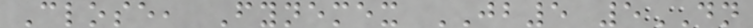Close, Fynemex JB5 5DN
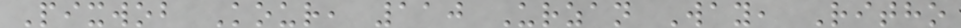Pixwob Kour, 110 Urzan Way, Ritho
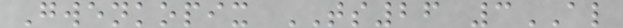Gwenkopix TS26 3AL
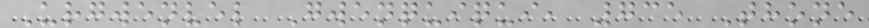Urgwenvel Gwenquiqui, 735 Thone
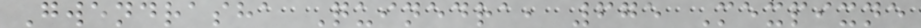Gwendrasha Quinedra, 675 Mexpixne
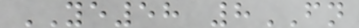YE58 8FN
